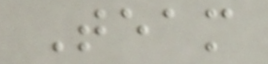Team
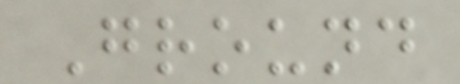Ground
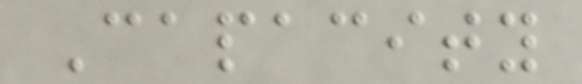Capacity
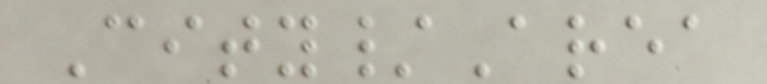City/Area
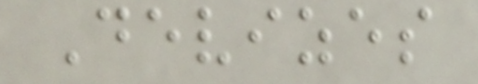Devizes
